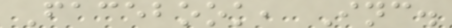Facebook, Inc.
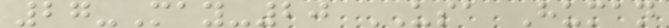27-May-20 USA Human
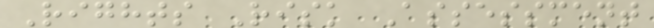Rights Risk Assessment
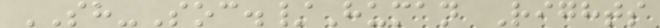SH-Soc./Human Rights
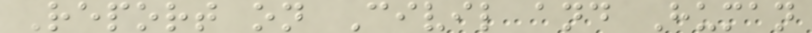Report on Civil and Human
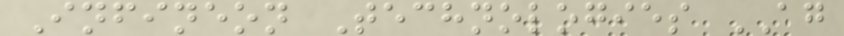Infineon Technologies AG
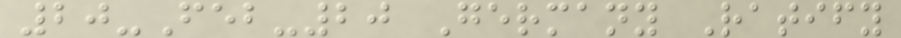20-Feb-20 Germany Ratify
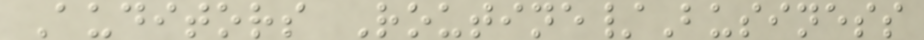Auditors Routine/Business
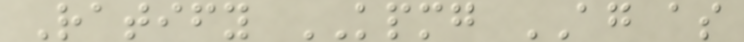Ratify KPMG AG as
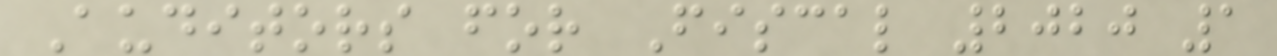Auditors for Fiscal 2020 1
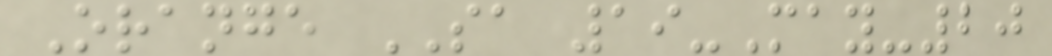Orange SA 19-May-20
